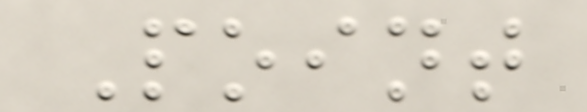Point
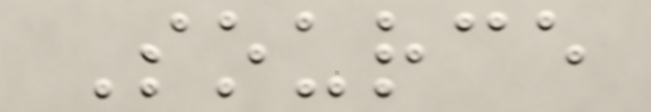Source
